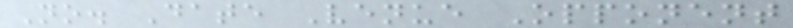No. Date Venue Opponent
